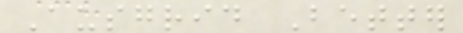Ausgrid Better
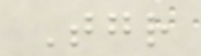Together
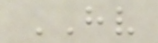HV
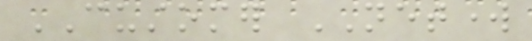CUSTOMER NETWORK
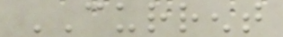CURRENT
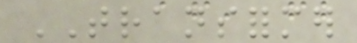TRANSFORMER
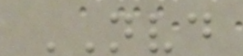NVD
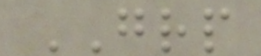GRP
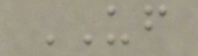UF
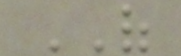OF
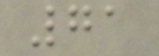71
